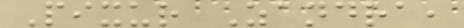Pixur Zandra,
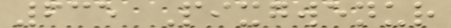635 Pixgwenur
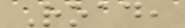Road,
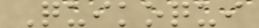Quikoqui
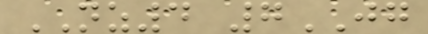NZ4 7JG
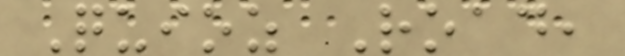Quioz Road,
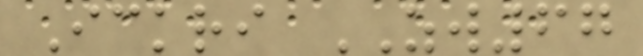Ickri ZW67
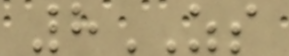8ZS
